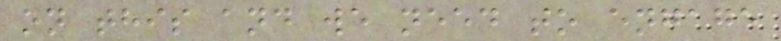on this and we need to engage
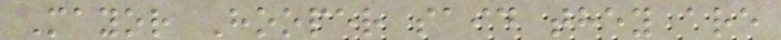Mayor Hooper said they are
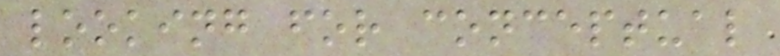looking for conceptual
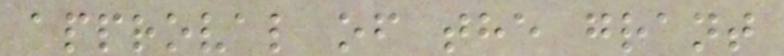approval of the grant
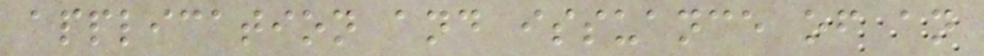application and issuance of an
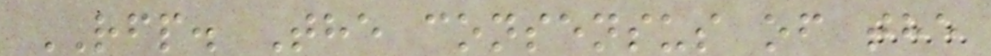RFP. The consensus of the
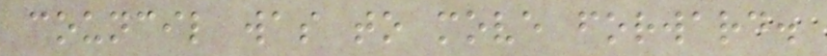council was to move forward.
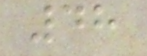48
